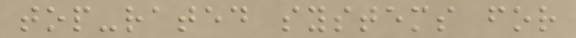top-rated systems for
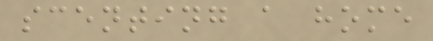scenting a home
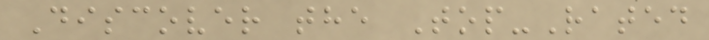Discover the Top-Rated
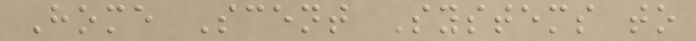Home Scent Systems to
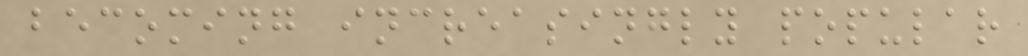becoming increasingly popular
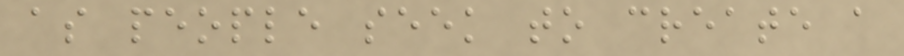as people seek to create a
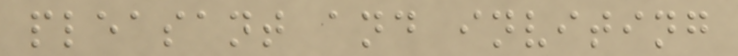pleasant and inviting
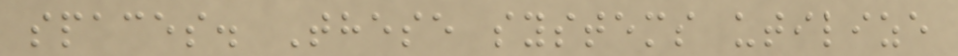spaces. These systems utilize
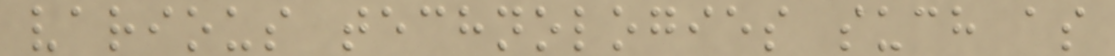various technologies such as
